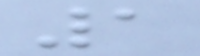1
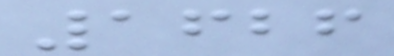1626
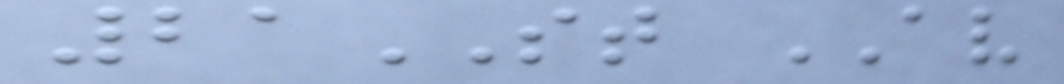21ST AV
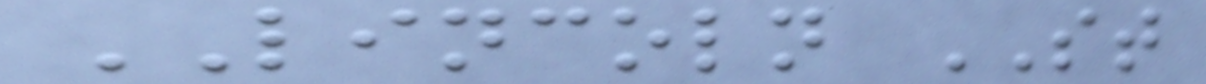LINCOLN ST
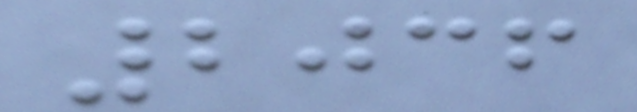2036
